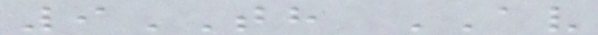9TH AV
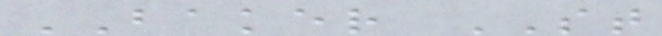BAKER ST
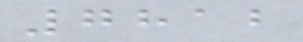7812
